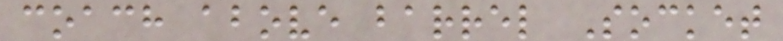coach above barrel Socket
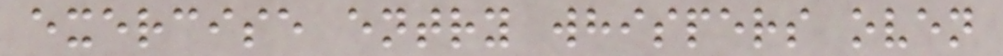exercise entry whispers oven
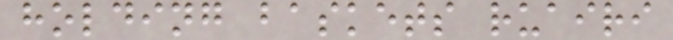holding baskets ruairi
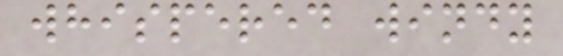whispered windy
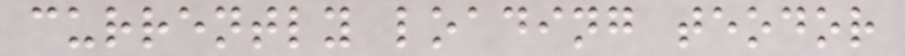currently loading teodor
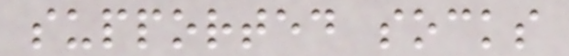supported socks
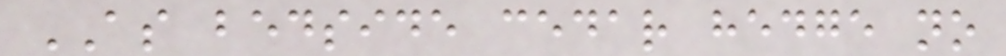AS bedside cedar hedge no
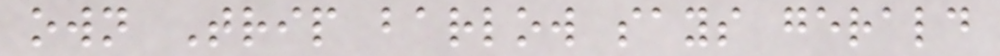own Trip barlow says gerald
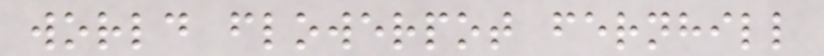world flowerpot fernhill
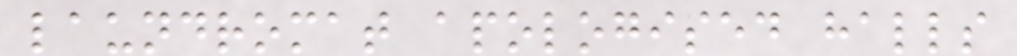laundromat apologised halls
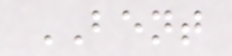BENT
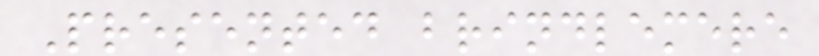Presented brindlemere
